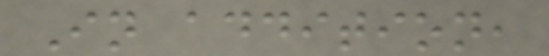In addition,
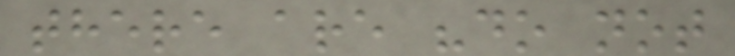there are "do not
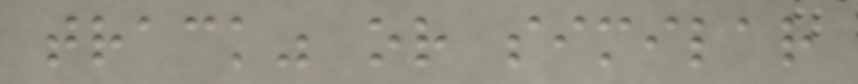track" or similar
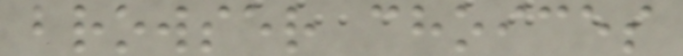browser choices
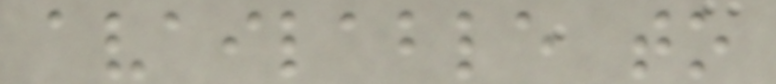available to
